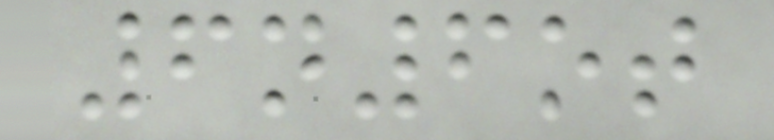6n6ot
